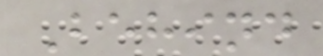Behind
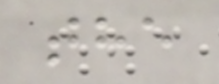the
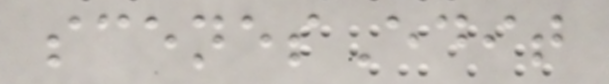scenesEdit
